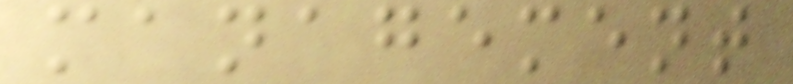management
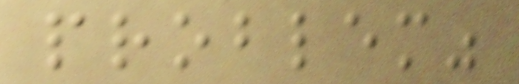problem"
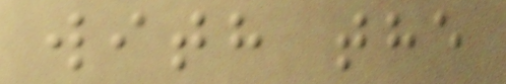with the
